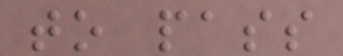to pass
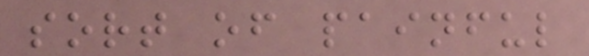sort of painful
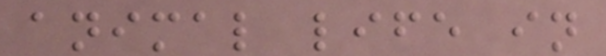animal life in
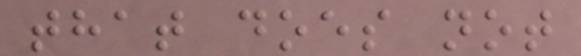that does not
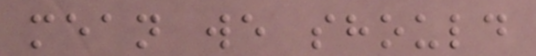mean we should
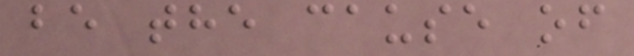be the cause of
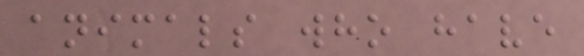animals who have
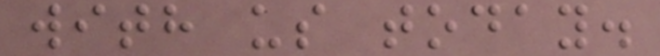with us today.
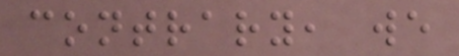contrary, we
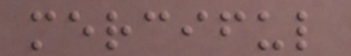merciful
